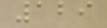129
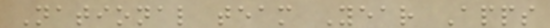National team Year Apps
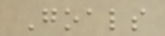Goals
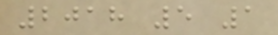2018 5 1
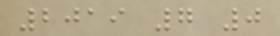2019 7 0
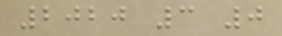2020 3 0
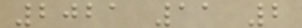2021 11 2
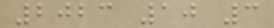2023 10 3
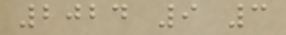2024 9 3
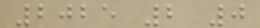2025 2 0
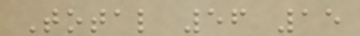Total 56 15
